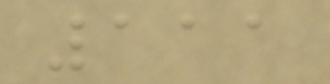111
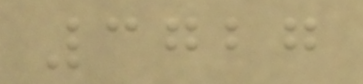3727
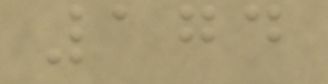174
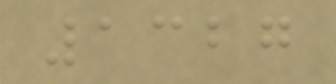1327
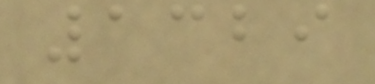1329
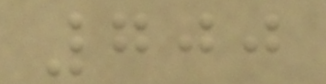700
